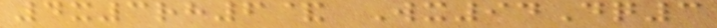4x3rh6& Wx94Dq3
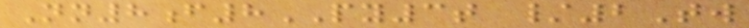Nn8f8PY3t /2Tw
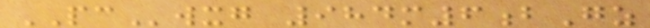PCwxg 984m6bGz
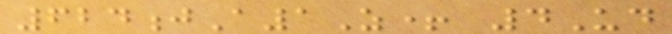624jA1Z+ 4Ud
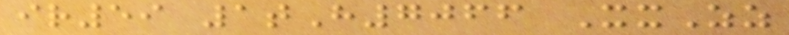ir59 1tH7066 XxZz
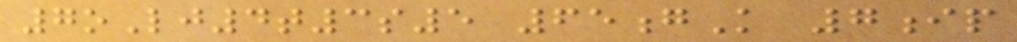7oLj4t3s5 65gK 7ip
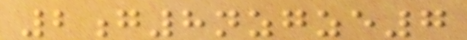2g8nzgze7
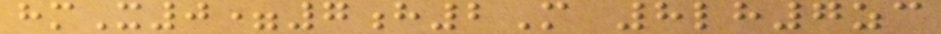hmX0=7h2M 8lh7zc
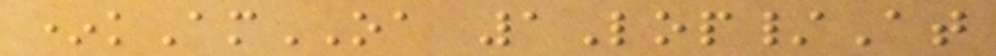*kAmOA 1Lop/At
